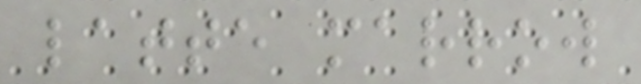latte marrow
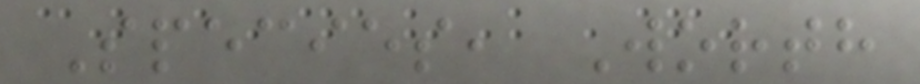Species, Worth
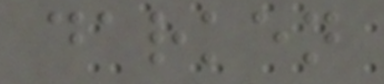darken
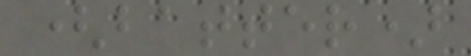(batter)
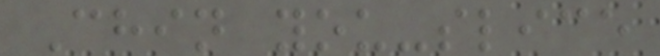Chin you-slice
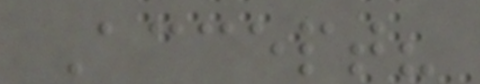Accept?
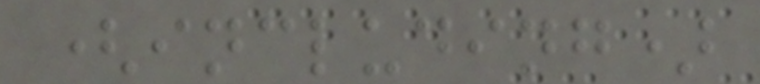(including)
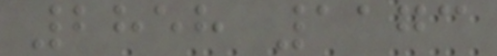2858 1173
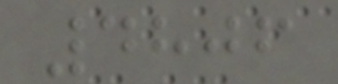4806
